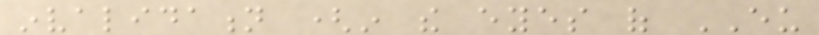invalidation (in the eyes of EU
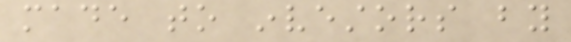made to investors by
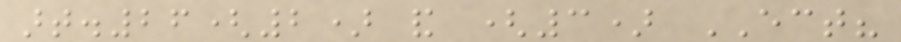art.26(2) and (3) ECT?
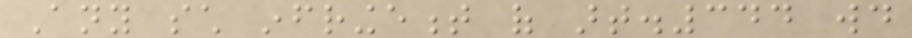Any such infringement of art.344 would
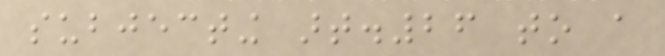subjecting art.26 to a
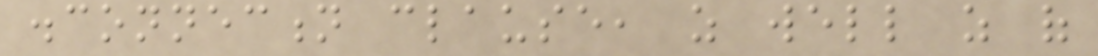disconnection clause, as well as of
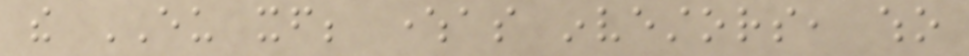the EU itself; whereas investors, who
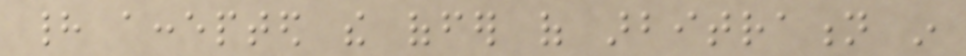had accepted the offer of arbitration in
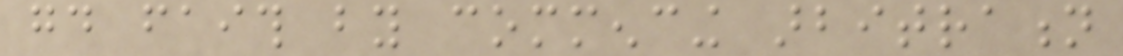good faith by commencing arbitration
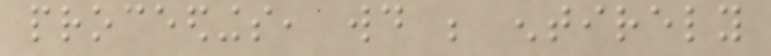proceedings, would be entirely
